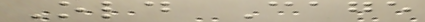Old Cage
